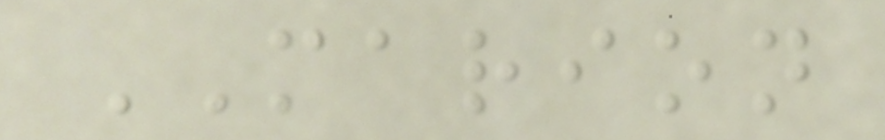MARION
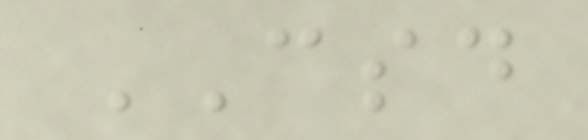CSD
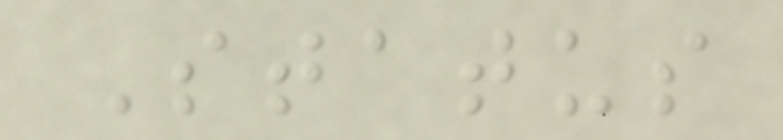Status
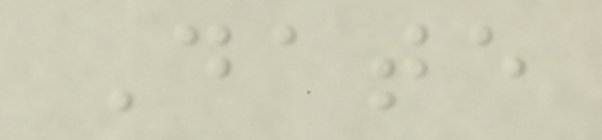Date
